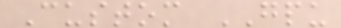Custom GPU
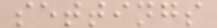settings
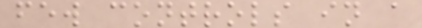few controls in a
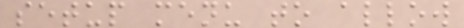setup menu to allow
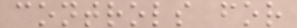controls for
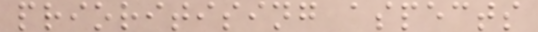prioritising aspects
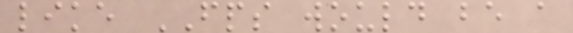like FPS would be a
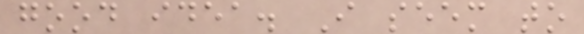good idea. I seem to
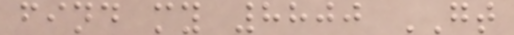find my 8800 GT
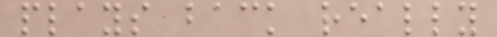plays back really
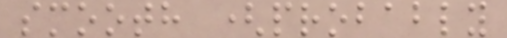smooth (probably
